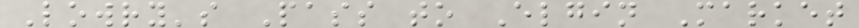Lowry's Pass to Elgin Market
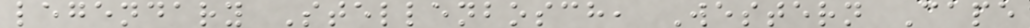legendary Stellenbosch, Western Cape
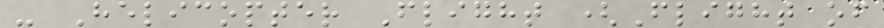- Helicopter Flight (Flight of
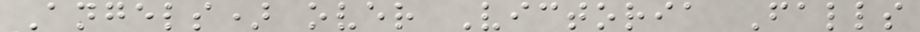Angels) over Victoria Falls
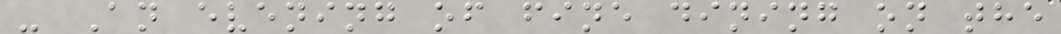- An evening of fine dining on the
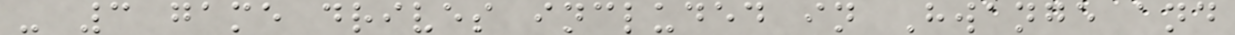- 3 game drives included in Hwange and
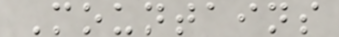Mountains
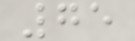75
